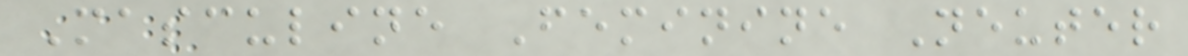Masculine Feminine Neuter
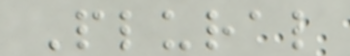Plural
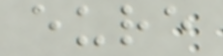eure
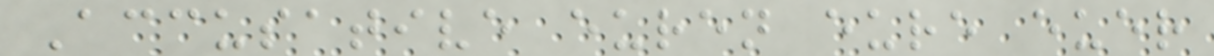Accusative euren eure euer
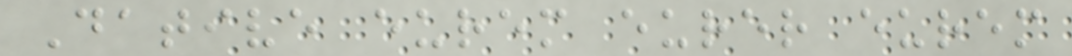Dative eurem eurer eurem
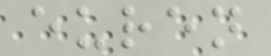euren
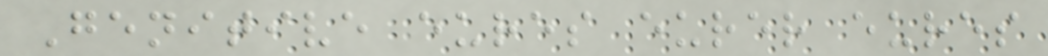Genitive eures eurer eures
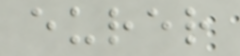eurer
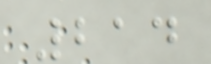214
